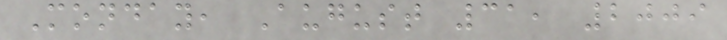Monday, August 31, 2009
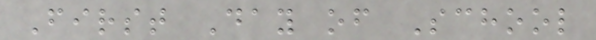First Day of School
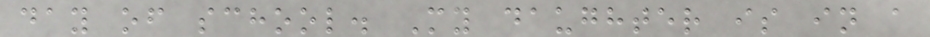day of school. My daughter is in a
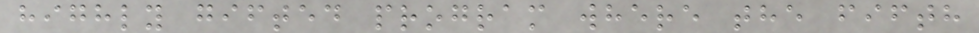highly gifted program where the fifth
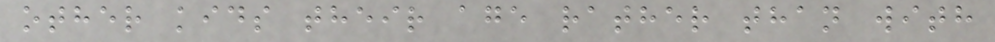other kids their age rather than with
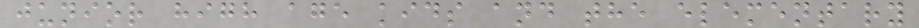junior high age kids and the elementary
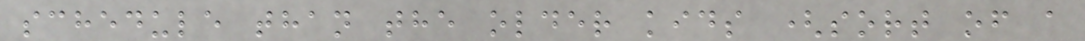schedule than the older kids (sort of a
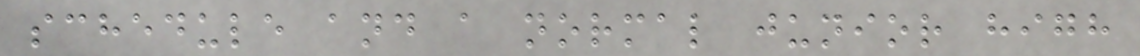schedule and a normal junior high
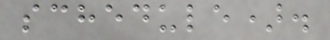schedule).
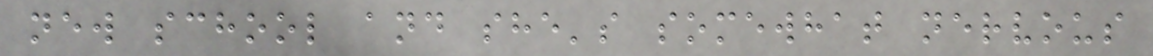new school and she's somewhat nervous
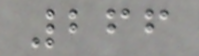266
